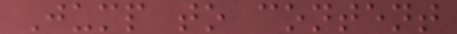Jump to content
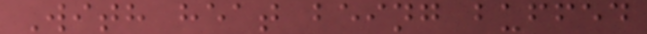With heat being buffed
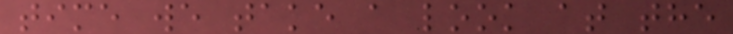time we take a look at the
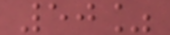50%
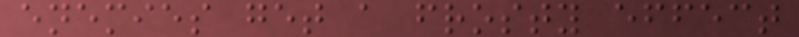enemies get a frosty effect
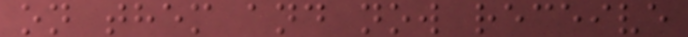on them and now receive
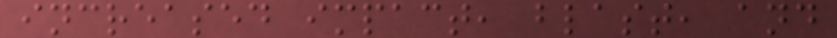increased impact, blast, and
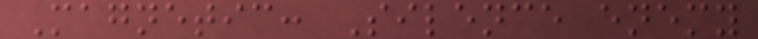Magnetic: Silence enemy
